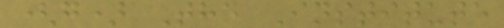(g) The Institute
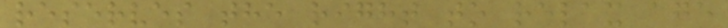reserves the right to relax age
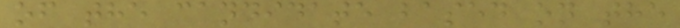of the candidate based on the
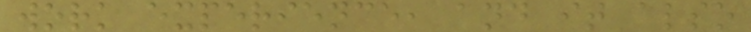work experience, and it also
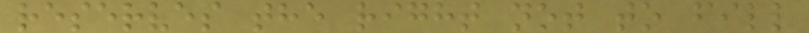reserves the right not to fill
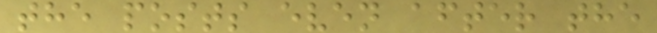the posts even after the
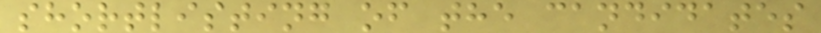shortlisting of the candidates
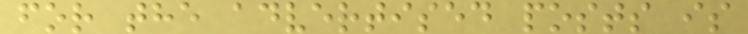for the advertised posts is
